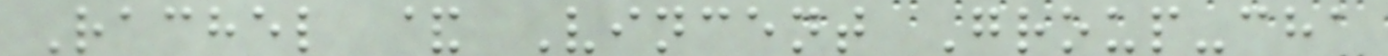Rachel & Vincent Group-cha
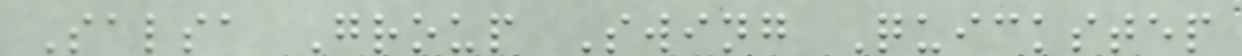Salsa Group Swing Quickstep
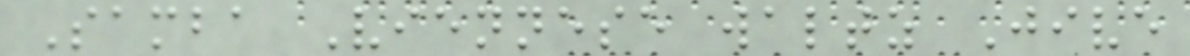Samba Viennese waltz Jive
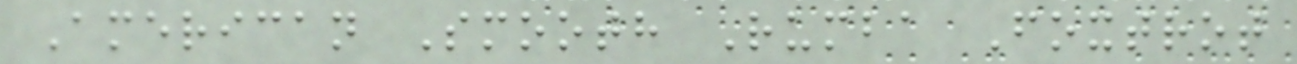American Smooth Rumba Foxtrot
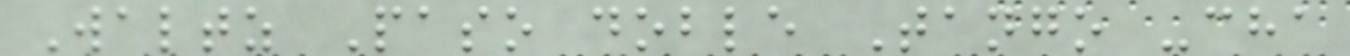Waltz Paso doble Tango -cha
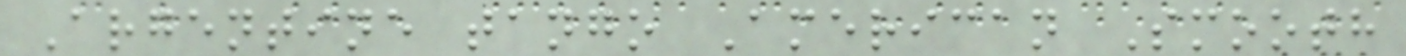Argentine tango American Smooth
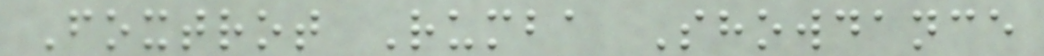Foxtrot Rumba Showdance
